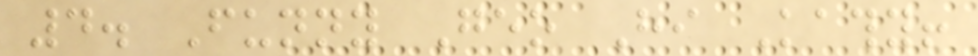4. Funny Geo Hi Kathy!
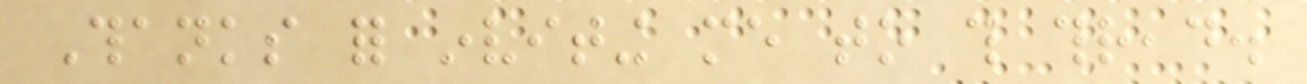Thanks for inviting me to this thread.
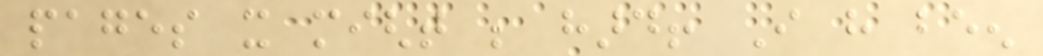pages it might be hard! I have been
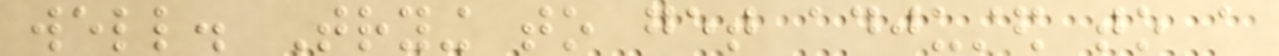well. Trying to get adjusted to a
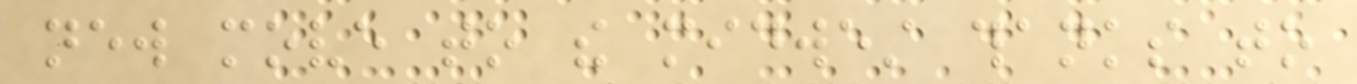new move to the midwest thanks to
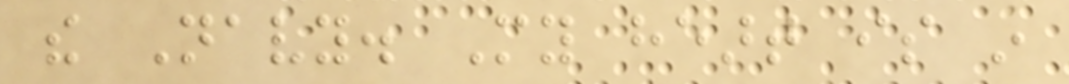the Navy. My heart is in
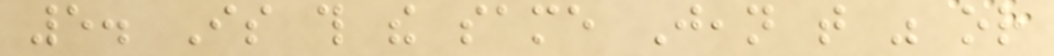5. Is this the same Jean that was or
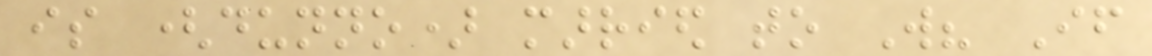is (dunno) married to Will? If
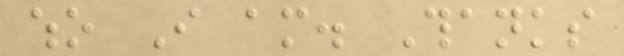who I am. Thanks
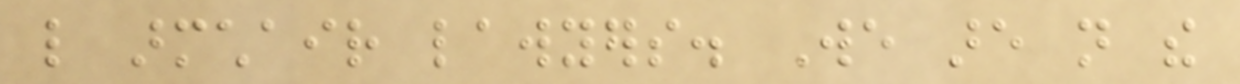like armchair lawyers. We are not the
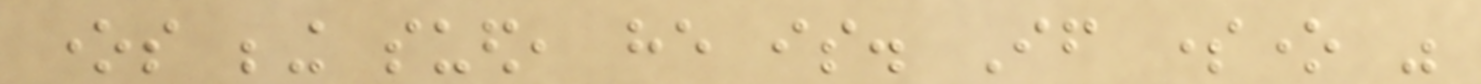ones being sued, he is. If someone was
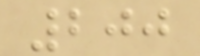200
